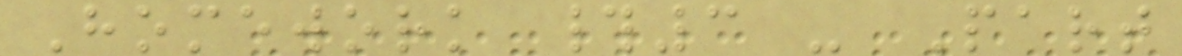Homework #3 - Part
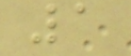1
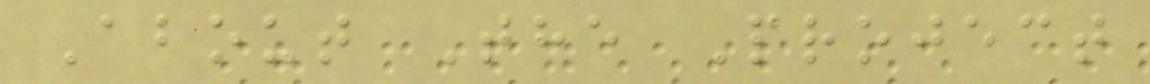About The Project
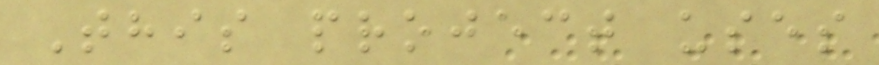This project uses
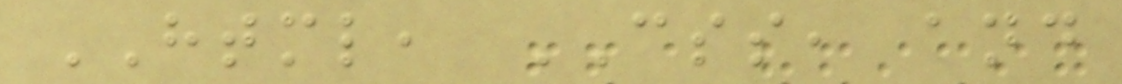HTML, CSS, and
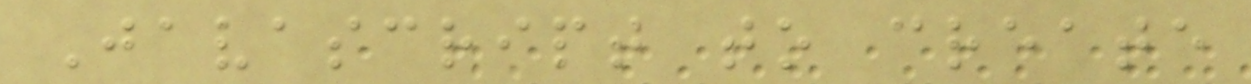Javascript to create
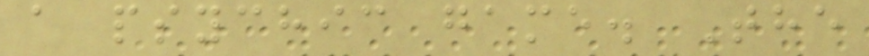a psychic game. The
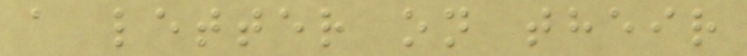a letter on their
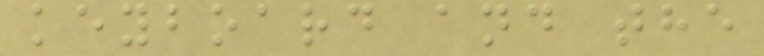keyboard and the
